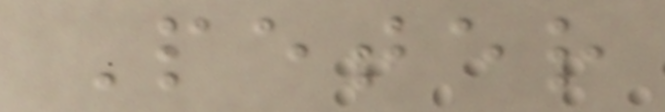Peter
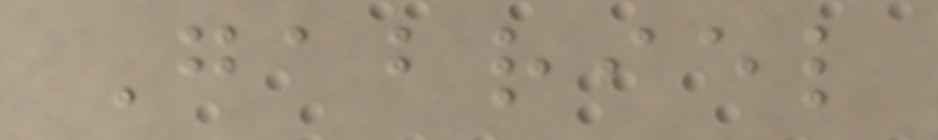Gabriel
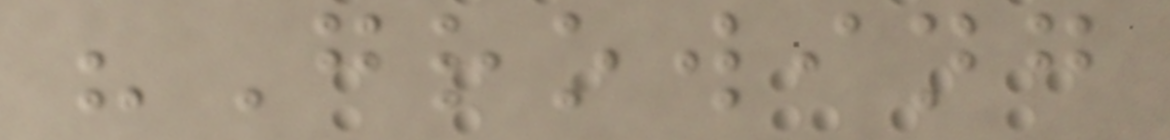"Growing
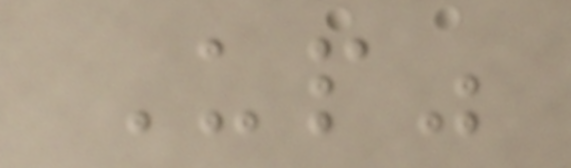Up"
